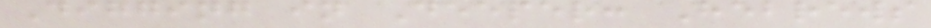Digging in Deeper: Hebrews
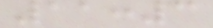11:3
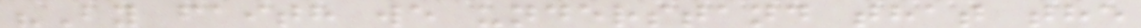"By faith we understand that the
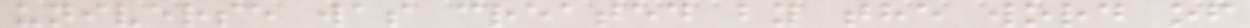universe was created by the word of
